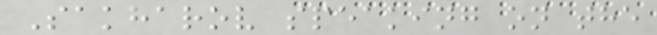Sakharov speaking on the
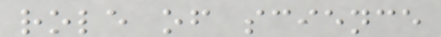role of science
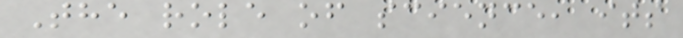The role of science, its
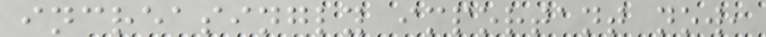increasingly important now,
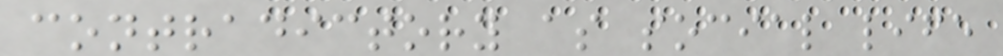contradictory as social life
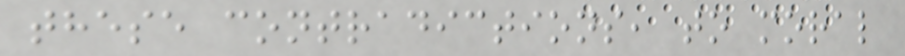these contradictions, to moral
